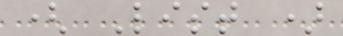( List )
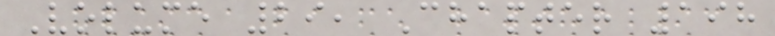Volume 29, Chapter 198
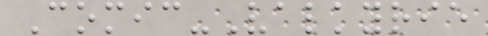Comic-Valkyrie
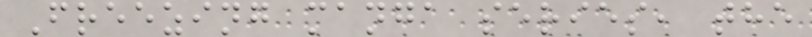Freezing manga series, the
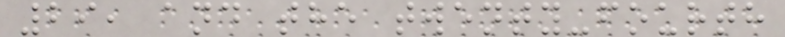29, and the twenty-fourth
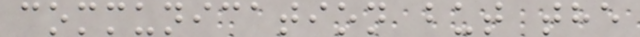communication but the
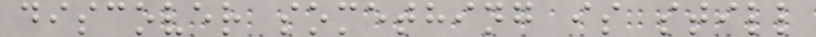discover something is still
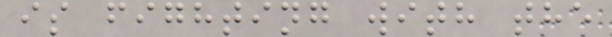is fighting with the
